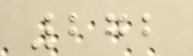272
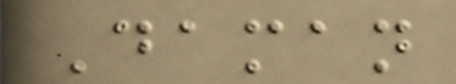Daman
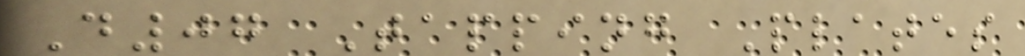D07 Tapping Plates
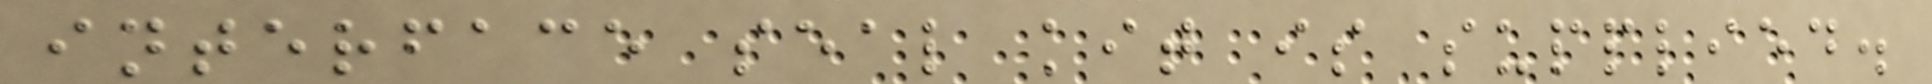interface seal kit is supplied.
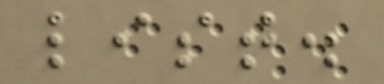list.
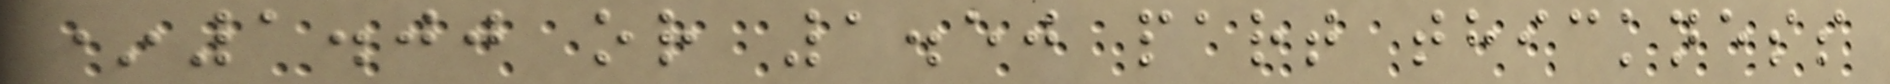*1.00 or 1.50 part thickness
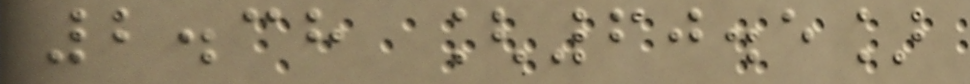2.38 [60.5]
